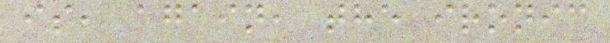is, again, the ironic
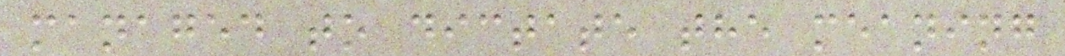managed to dictate the meaning
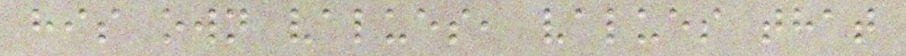his own values, values that
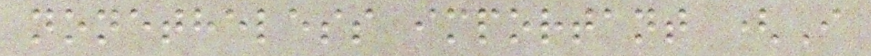nonetheless important (I
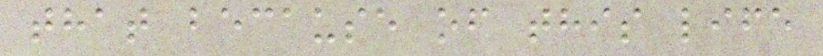that because of this life
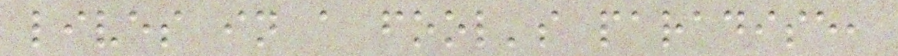lives in a fool's paradise,
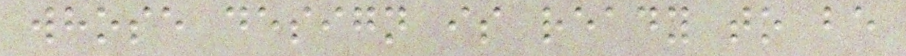whose design is ready to be
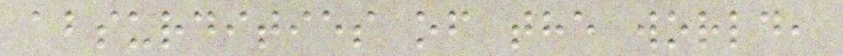absurdities of the world,
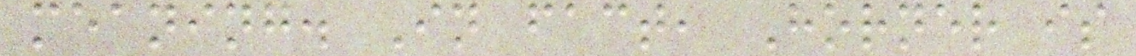meaning. In fact, Horner is
